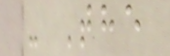- The
